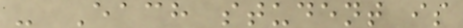- Each student is
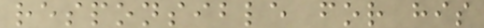responsible for his
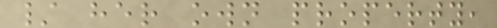/ her own property,
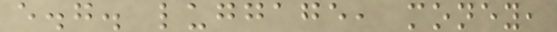e.g. luggage, money,
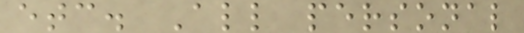etc. All personal
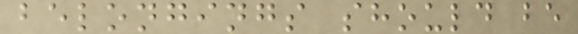belongings should be
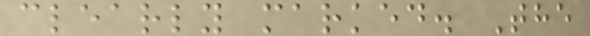clearly marked. The
